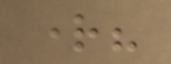right?
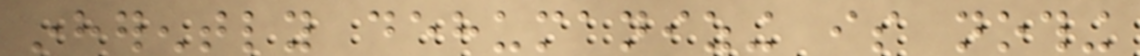inherently dehumanizing is nothing
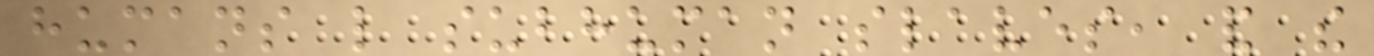humans like subhuman slaves, and the
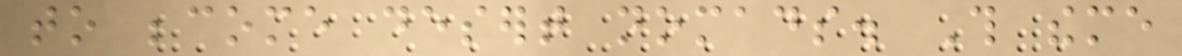to become desert nomads. This theme
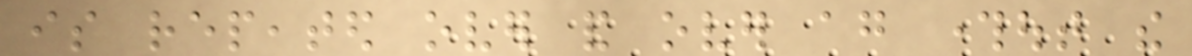is repeated over and over again throughout the
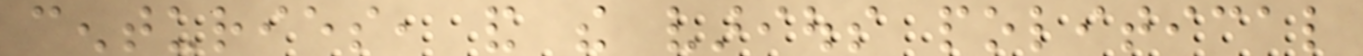centuries, and the various political
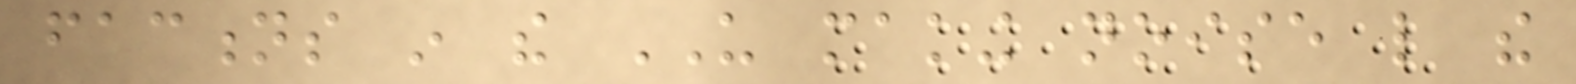factions in the US making noise like the
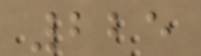225
